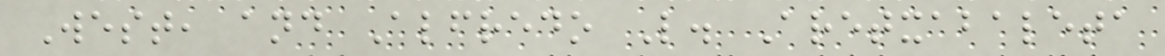West, and Alfredo L. Aretxabaleta
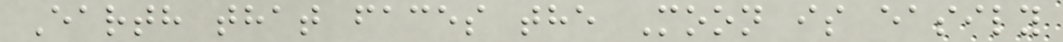Earth that faces the Moon is easily
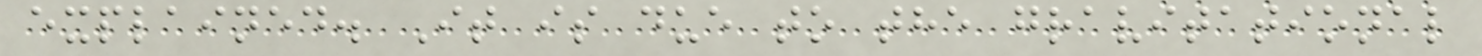explained. It is due to the gravitational
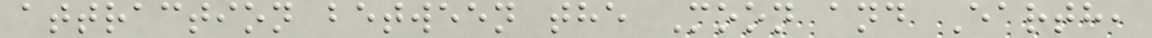attraction between the Moon and Earth,
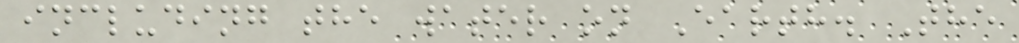including the water on Earth. The
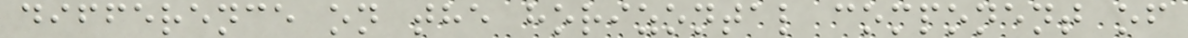difference on the horizontal component of
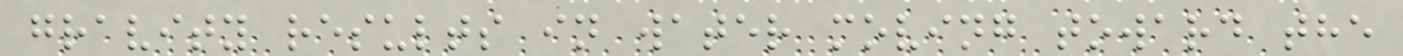gravity results in water moving toward the
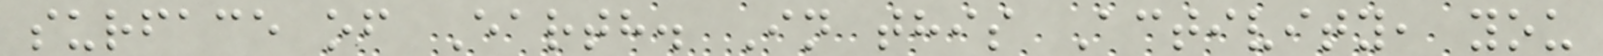surface of Earth. In this Activity, you
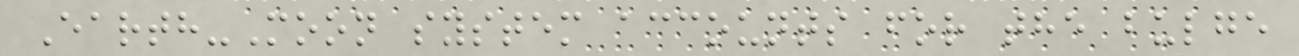Earth-Moon system accounts for the bulge
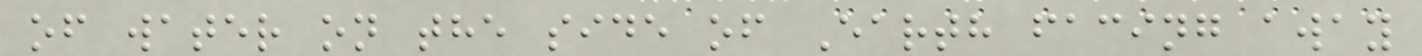of water on the side of Earth facing away
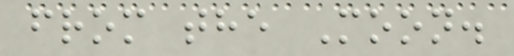from the Moon.
